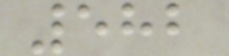582
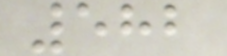582
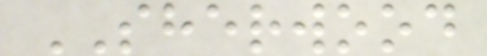SHERWOOD
